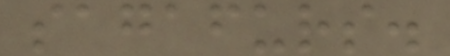sagafurs.
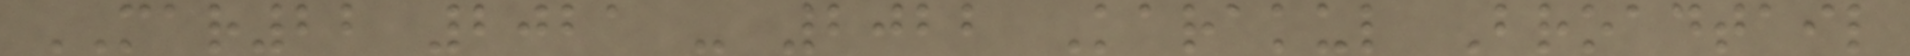MAR22 2021 - 2022 Karakul Broadtail
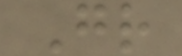Gr
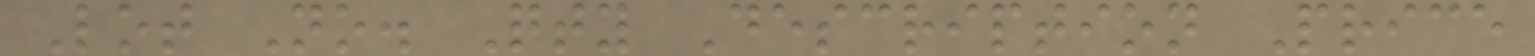Lot No. Qty Description Price
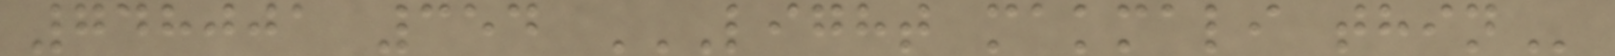748001 354 LIGHT MAKMALI THIN
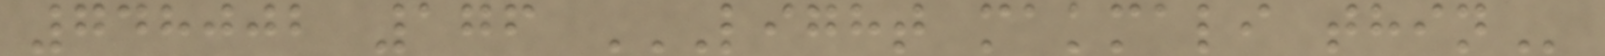748002 176 LIGHT MAKMALI THIN
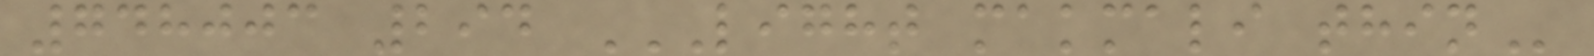748003 294 LIGHT MAKMALI THIN
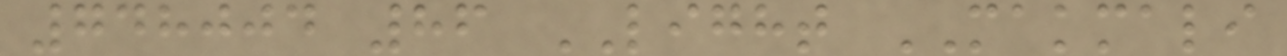748004 86 LIGHT MAKMALI
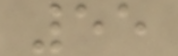55
